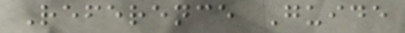Reference Guide
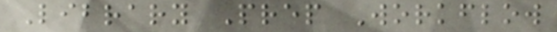Library Prep Workflow
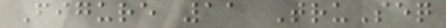Figure 11 TruSeq
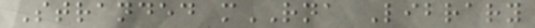Stranded mRNA Library
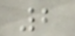2
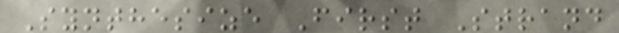Synthesize First Strand
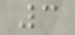3
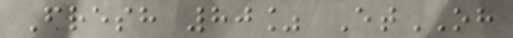Fresh 80% EtOH
